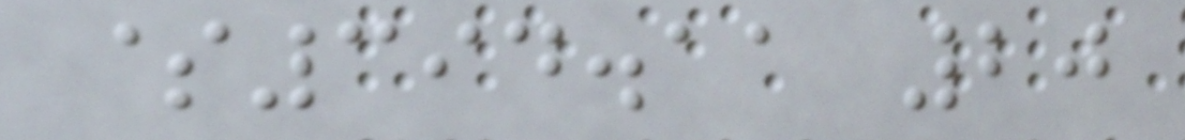$394.11 20
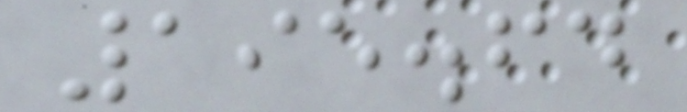195.64
